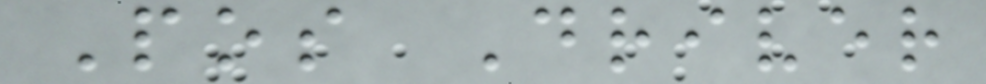Pos Driver
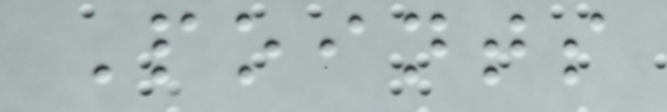Points
